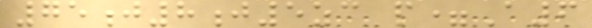75j8j5zc p=A6
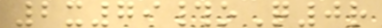2x79#oQ0r
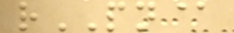rPN@
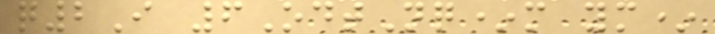q2I 6OdtNq*m ym*
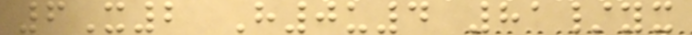6X2 H0u4 81/yx
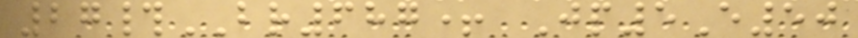27#BR687+ Jp5E50
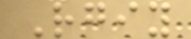Rgiy
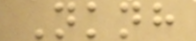Nknh
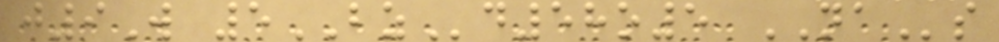j9W 5BZd58o5 NAs
